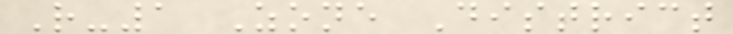R-1 Zone District
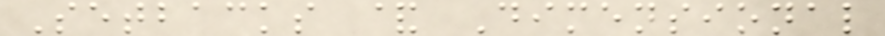Setbacks & Dimensional
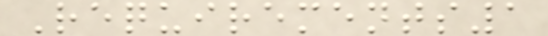Requirements1
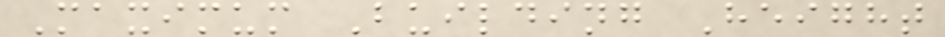Maximum Building Height
